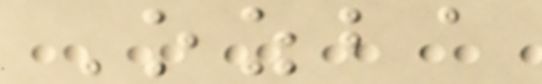Ozba
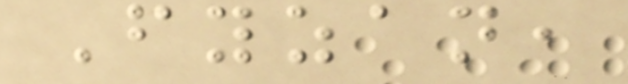Fyzan,
